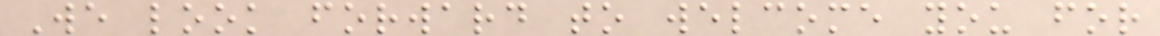We look forward to welcome you for
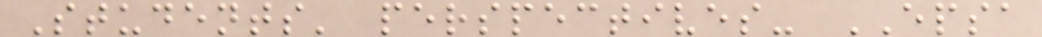Students' perspectives- EPSA
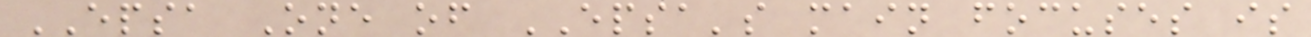EPSA One of EPSA's main focuses is
